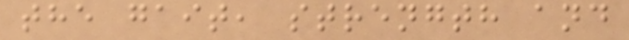the gait, strength and
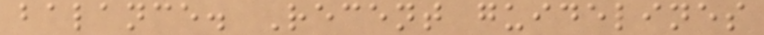balance. Recent guidelines
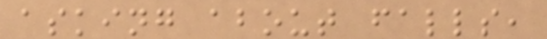asking about falls,
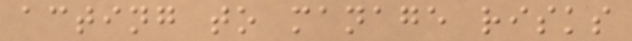acting to manage risks
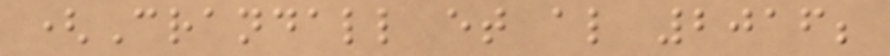(Crandall et al 2016;
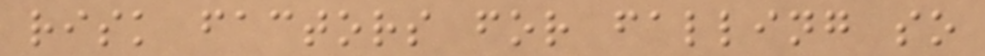risk factors for falling so
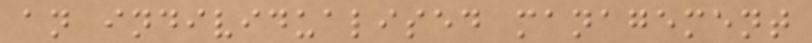an individualised management
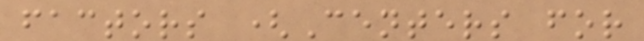factors (Centers for
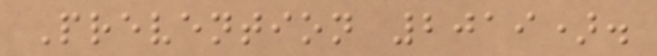Prevention 2019).
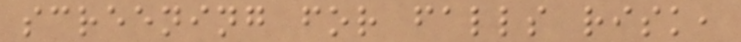screening for falls risk,
